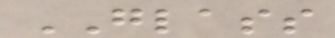GLASS
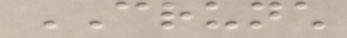CRUNCH
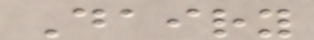Dairy
